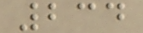234
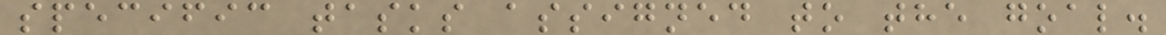specific tasks assigned to the goal.
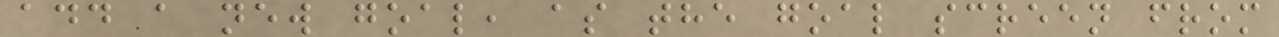add a new goal, as the goal screen from
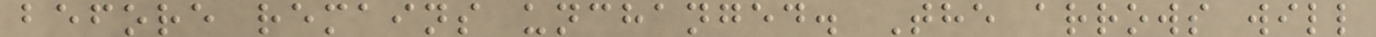before remains unchanged. The arrows will
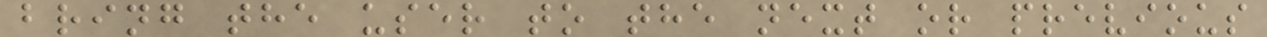bring the user to the next or previous
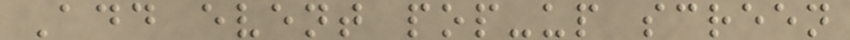Add event pop-up screen
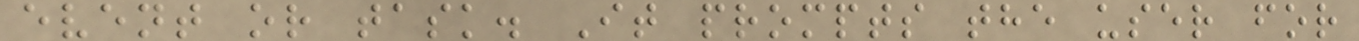event or task. It prompts the user for
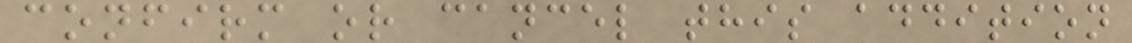confirm or cancel this addition
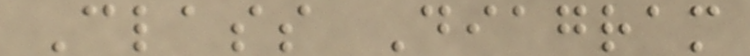Class Diagram
